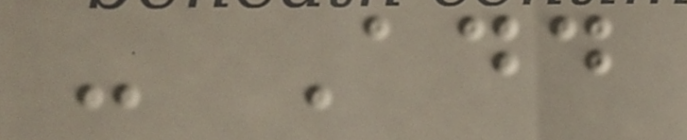- Add
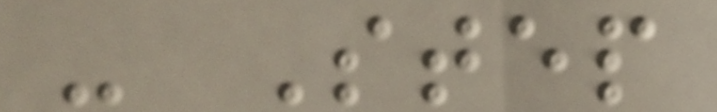- Step
